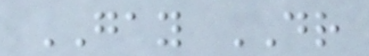GAY DR
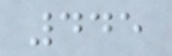445
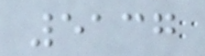5137
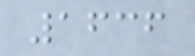1636
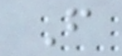F
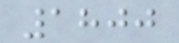1800
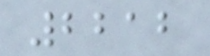2212
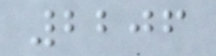2206
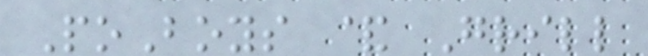PoBoys & Grill
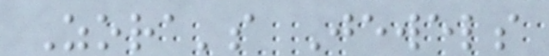Zora's Jewels
